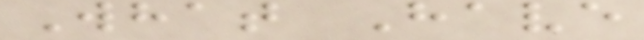What Have
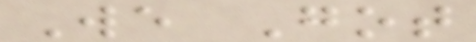We Got
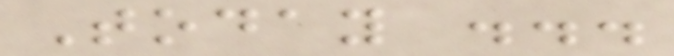Today ...
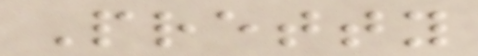Pretty
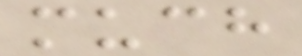much
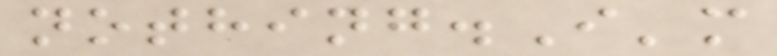nothing.I'm
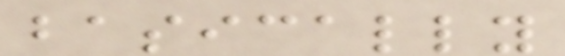basically
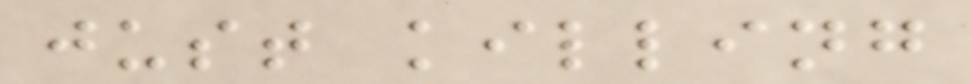just killing
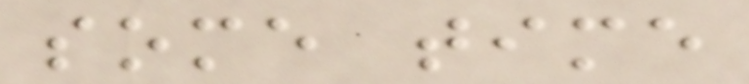some time
